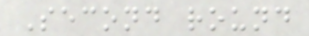Second round
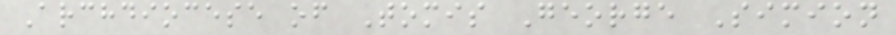Archdiocese of Tomis George Simion
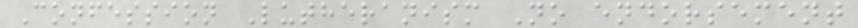Confession Lutheranism No endorsement
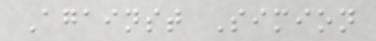Against Simion
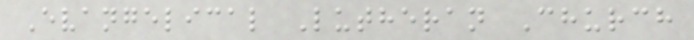Evangelical Lutheran Church
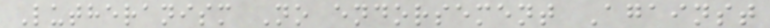Lutheranism No endorsement Against
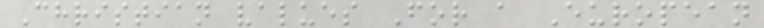Christian values For a European
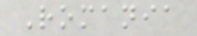Romania
